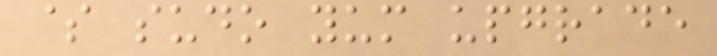$ sudo yum upgrade
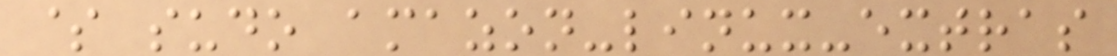$ sudo amazon-linux-extras
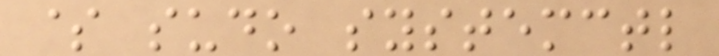$ sudo systemctl
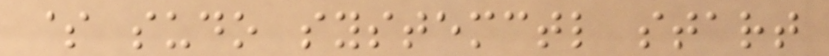$ sudo systemctl start
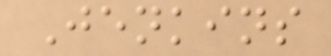Jenkins
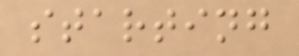starting
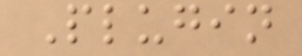Plugin
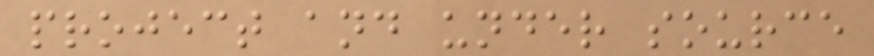project and under source
